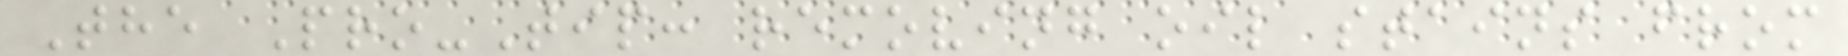The Pro-Tip: removing oil stains from
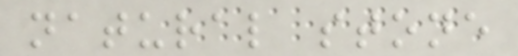natural stone
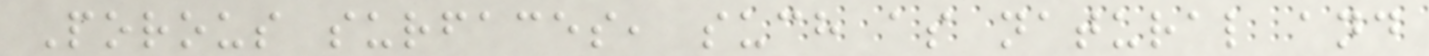Porous surfaces, such as natural and
